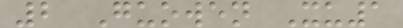2 Guowen Xu1
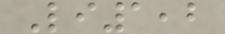Li1,2
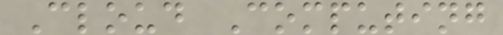Cloud Computing
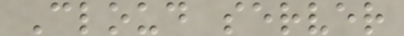Cloud server
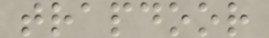trapdoor
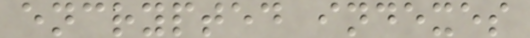encrypted indexes
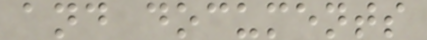and documents
